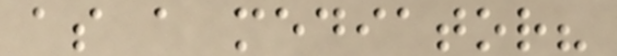as a mediator?
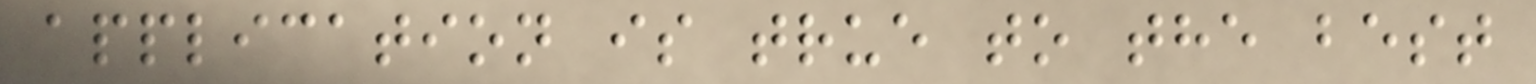application is true to the best
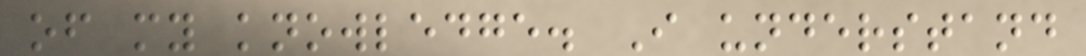of my knowledge. I understand
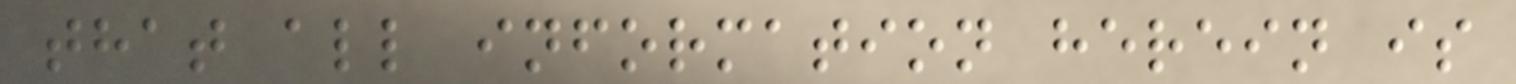that all information herein is
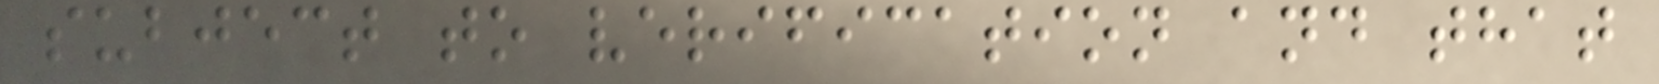subject to verification and that
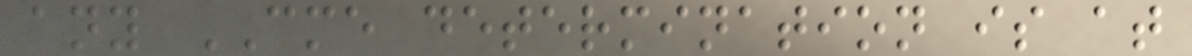any CME determination is at
